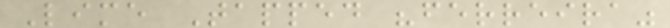Lime Tapped "ferreira"
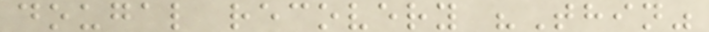dougal recovery "Thin"
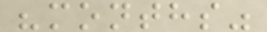"months"
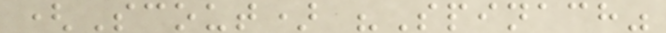(Scout) "Spinach"
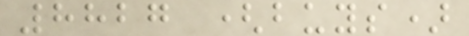8827 (buys)
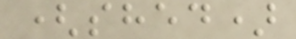(shed)
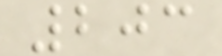203
